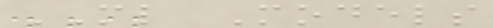ML Models
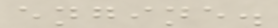engine.
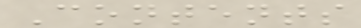Contents
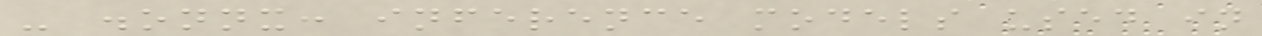- .onnx: inference models used in
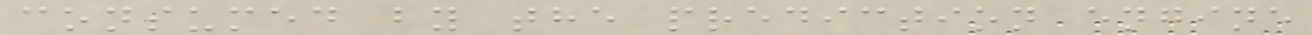consumed by the prediction engine
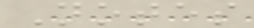Notes
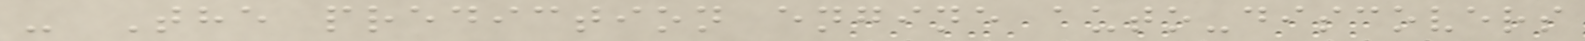- The prediction engine auto-discovers
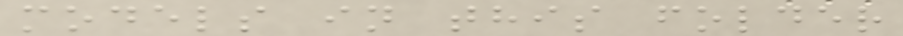models in this folder
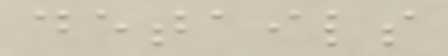details
